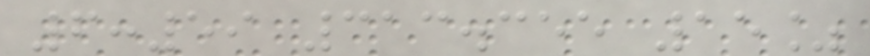6:59 313.355 15%
